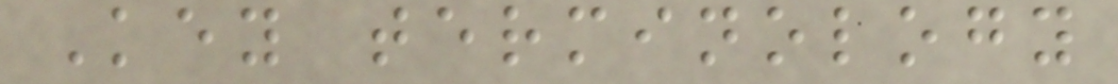Key terminology
